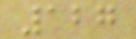127
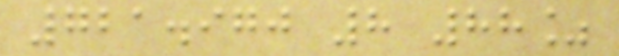721.970 8 88%
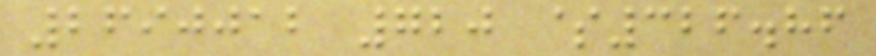2690012 720 $326.86
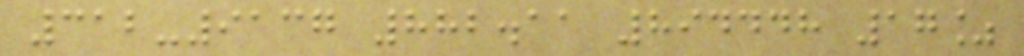312-9137 882.11 894448 17%
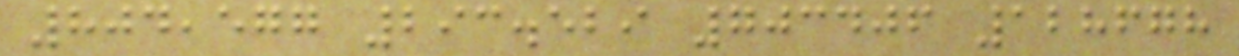804,577 293.529 703406 128678
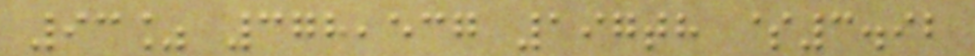93% 378,537 197th $3.92
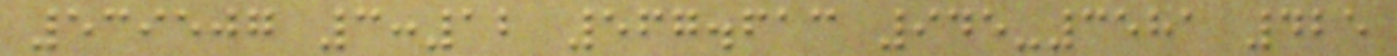539507 3:12 567.613 945-3581 425
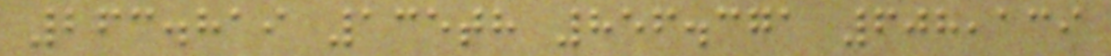263.819 135th 856.371 608,139
